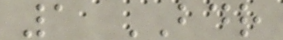1 BDR
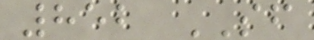852 SF
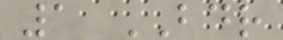1 BDR
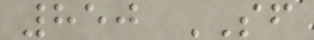850 SF
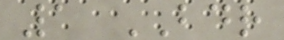1 BDR
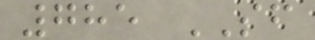785 SF
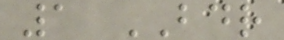1 BDR
